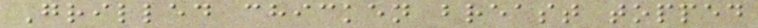Grilled chicken breast topped
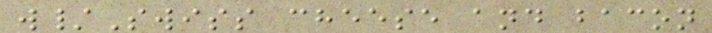w/Swiss cheese and bacon
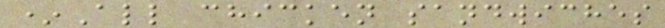*All chicken sandwiches
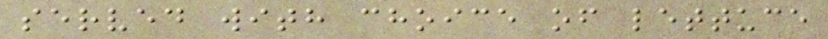served with choice of lettuce
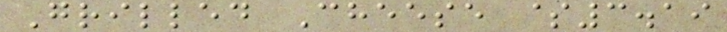Grilled Cheese $3.19
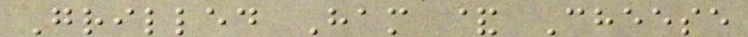Grilled Ham & Cheese
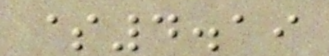$4.19
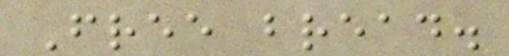Free bread.
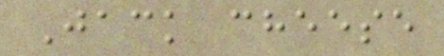Jack cheese
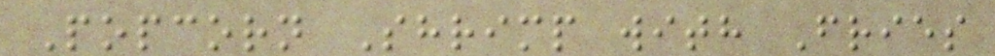Popcorn Shrimp with Fries
